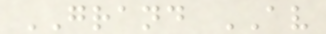GRAND AV
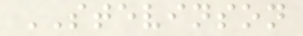STEVINSON
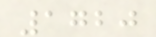1720
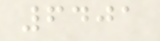6401
